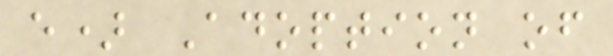e) Adoption of
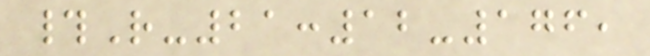#R-21:12-176,
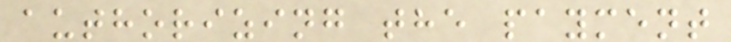authorizing the payment
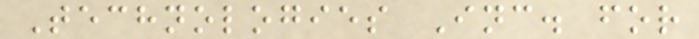Technologies Inc. for
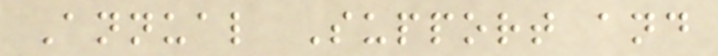Annual Support and
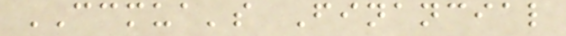CCMUA's Financial
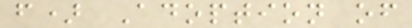f) Adoption of
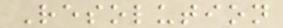Resolution
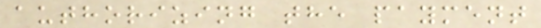authorizing the payment
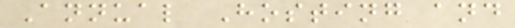Annual Hosting and
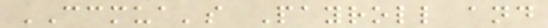CCMUA's Payroll and
